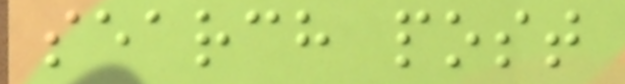search post
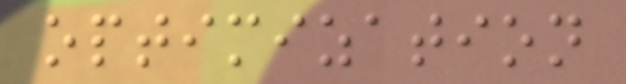optimization
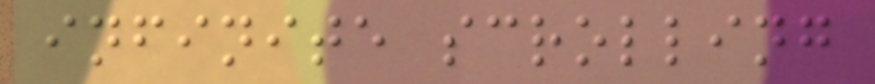infinite scrolling
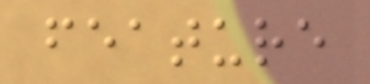feature
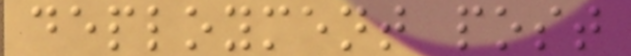deployment post
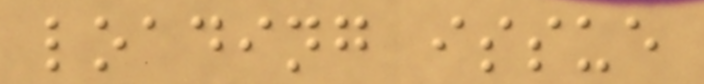loading issue
